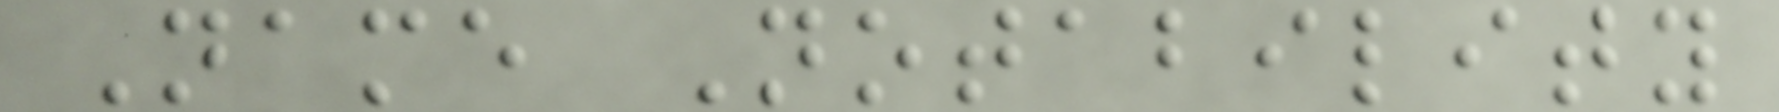Name Notability
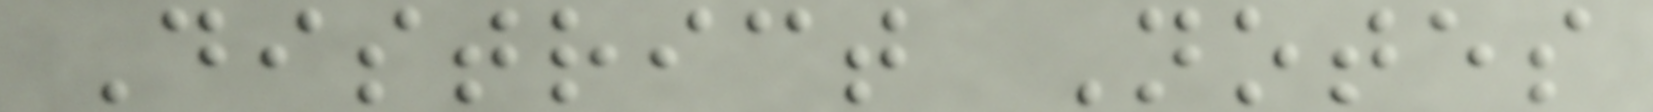District Notes
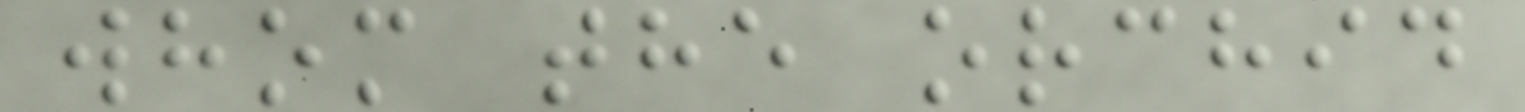whom the orchid
